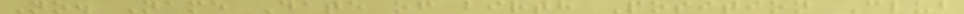No. Name Date of birth Position Club
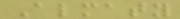Almaty
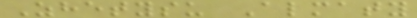Zhetysu Almaty
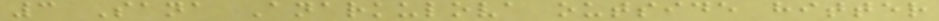3 Sana Anarkulova outside hitter
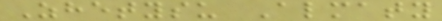Zhetysu Almaty
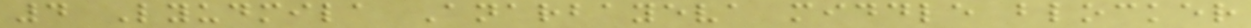4 Lyudmila Anarbayeva middle blocker
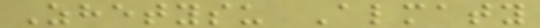Zhetysu Almaty
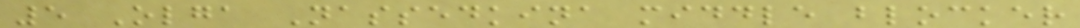5 Olga Nassedkina middle blocker
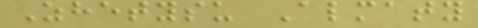Zhetysu Almaty
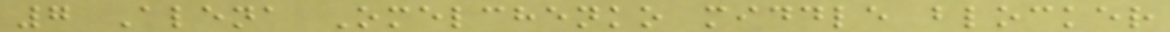7 Alena Omelchenko middle blocker
